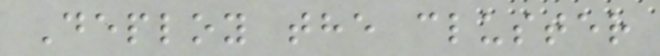Deploy the cluster
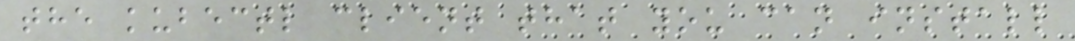the kubectl client that you can install
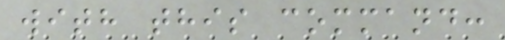with this command:
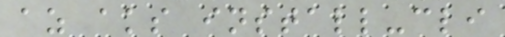az aks install-cli
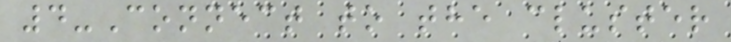4-Connect to the cluster
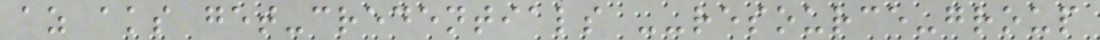az aks get-credentials --resource-group
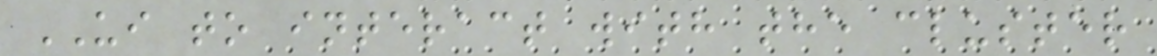UI to interact with the cluster
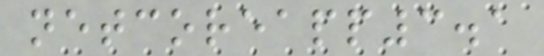netcoreapp3.1
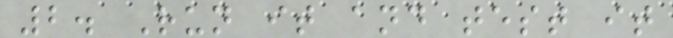2. Run it and test it
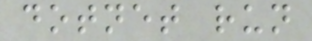dotnet run
